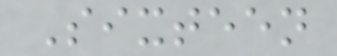Sixteen
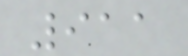911
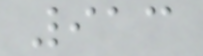913
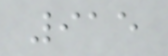915
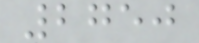2750
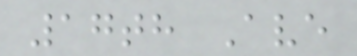17th Ave
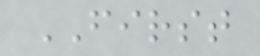FIRST
